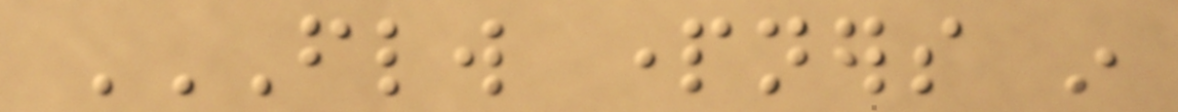FLW PARTNERS IN
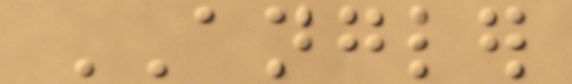ANGLER
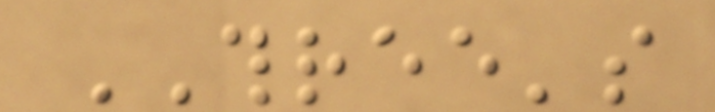THREE's
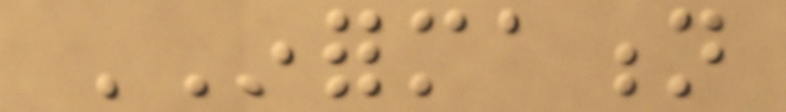INFORMATION
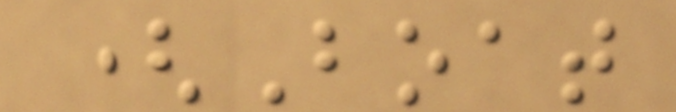(Boat
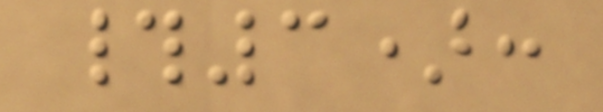#3):
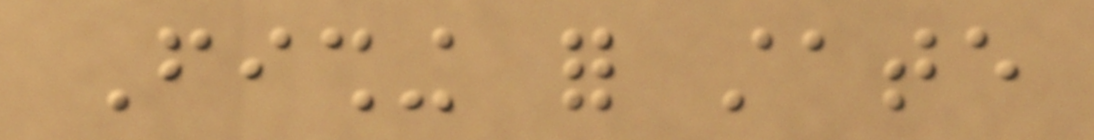Fishing for state
